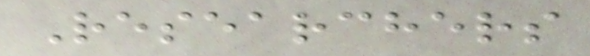Researchers
